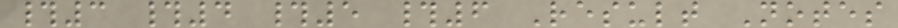#3 #4 #5 #6 Result Notes
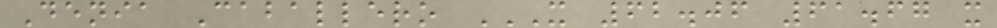Denia Caballero X 62.06 61.67 X
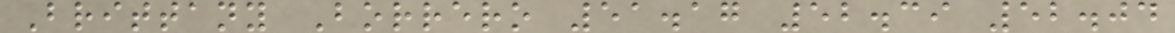Brittany Borrero 51.17 52.39 52.04
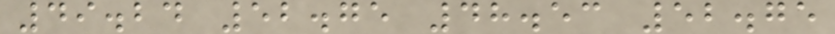49.24 52.75 48.53 52.75
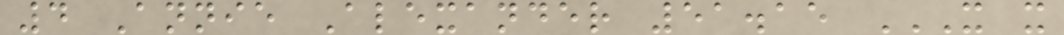4 Annie Alexander 51.15 X X
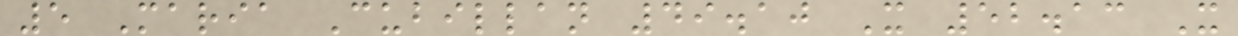5 Maria Cubillan 49.10 X 52.13 X
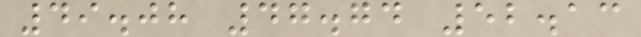49.08 47.74 52.13
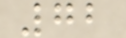72
